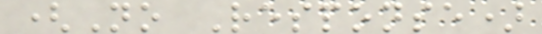(No Response)
